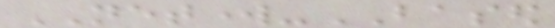NETWORK-BASED
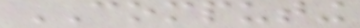COMPUTING
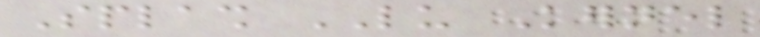Splash LU Kernel
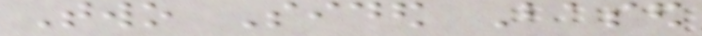Two Sided Based
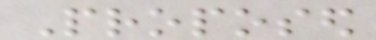Proposed
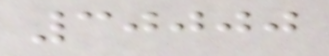30000
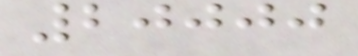20000
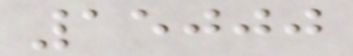15000
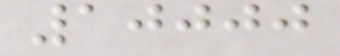10000
